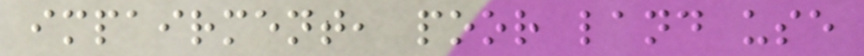impairment, poor land use
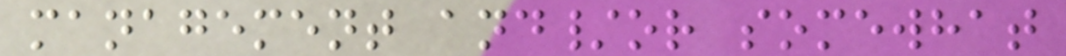management and/or somewhat
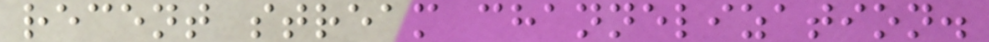recent stream channelization.
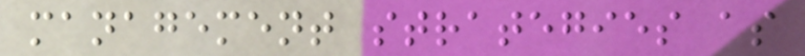management strategies as
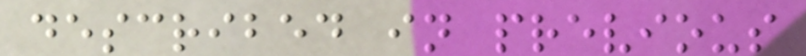described in previous
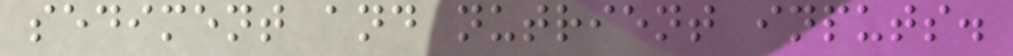sediment and nutrient inputs.
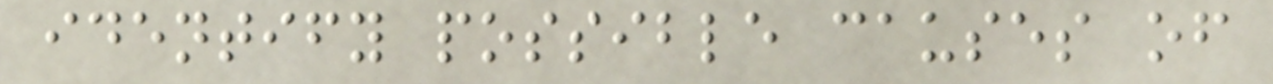identify possible causes of
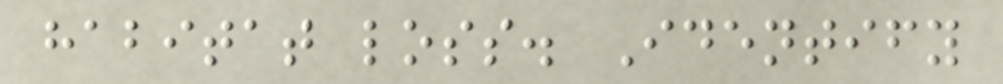habitat loss. Identify
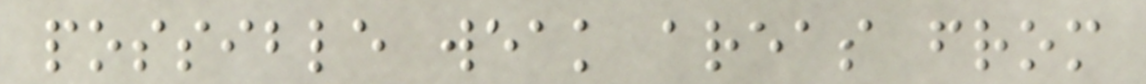possible weak areas from
